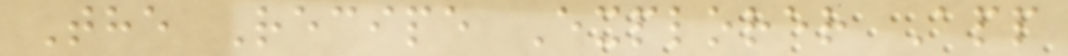The Recipe Explorer App
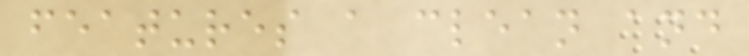features a clean and
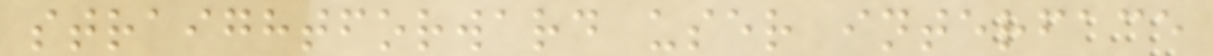straightforward user interface
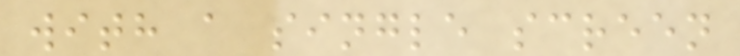with a single screen
